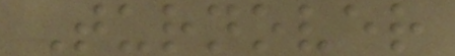Turnover
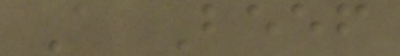A Beef
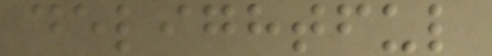delightful
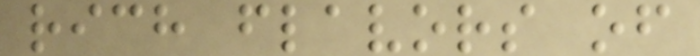rich flavors of
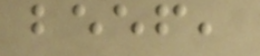beef,
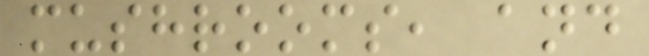mushrooms, and
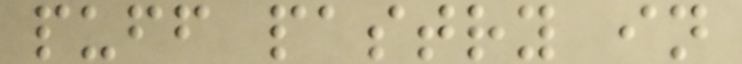puff pastry in
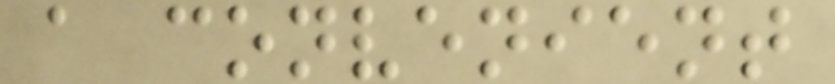a convenient
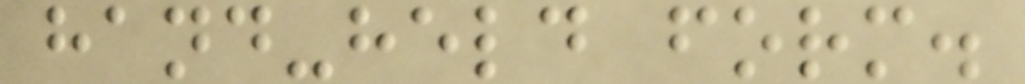hand-held form.
